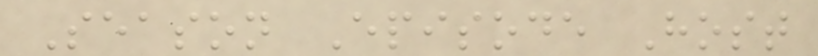Season Episode Host
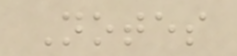Notes
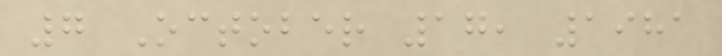7 October 17, 1981
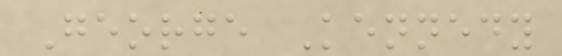George Kennedy
